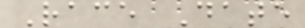Race Date
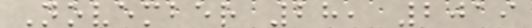November 28, 2019
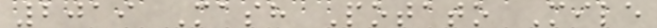2019 Mash Potato Mile
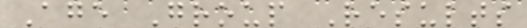Age Group Results
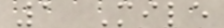1 Mile
